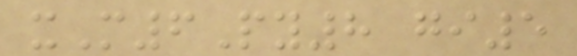xM6Py8 gi5
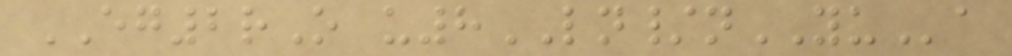EG2rO u8LN/nYUa
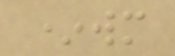*wm
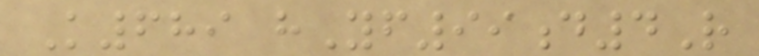K689 hYf99d4R
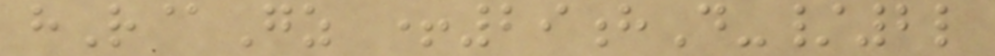hR@Gz +29hD-/2l
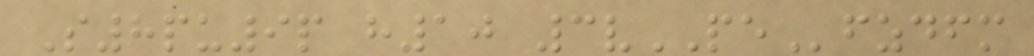S8pu9p h10 3vPEfzdfm
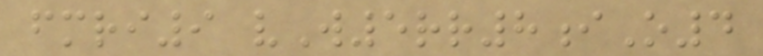fmri9 vW5rr8iO4
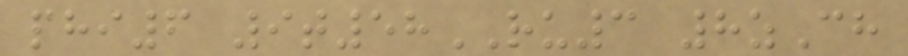phi6 9t58RU3 8zCh
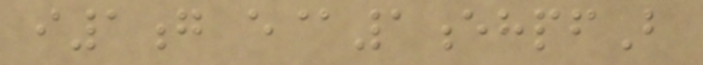i1g e@1ehpfB
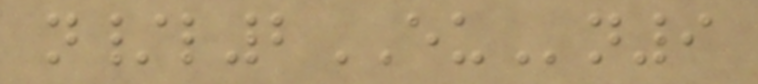n/l2EUn9
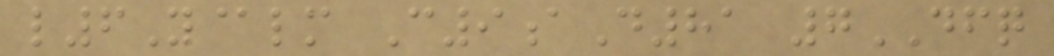l6Y@lm C9aD81 7DFQ
